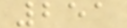251
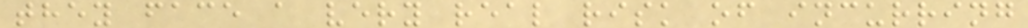they face a very real risk of incurring
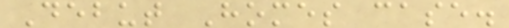Debut Homes case.
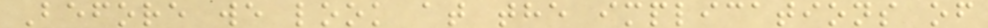Before we look at the implications of
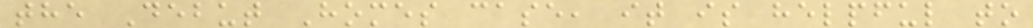the Debut Homes case, it is helpful to
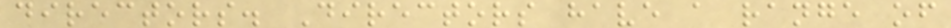directors. Directors have a range of
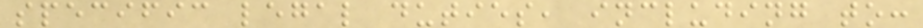specific legal duties, including to:
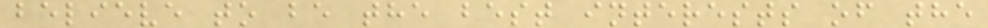believe to be the best interests of the
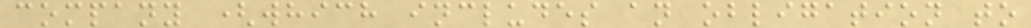company (which includes an obligation to
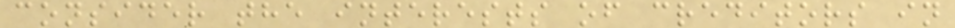consider the interests of creditors in
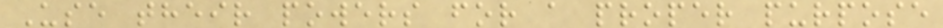Use their powers for a proper purpose
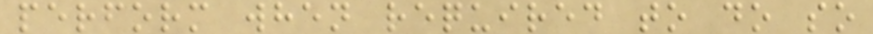perform when required to do so
